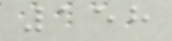158
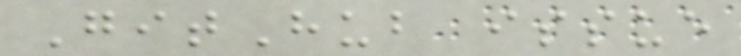GitHub issue
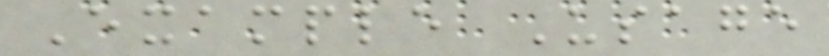Example Usage
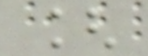[
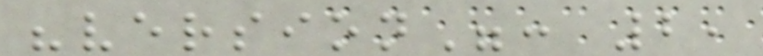"version": 2,
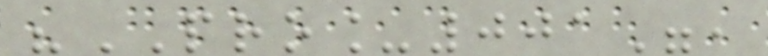"PRO_001",
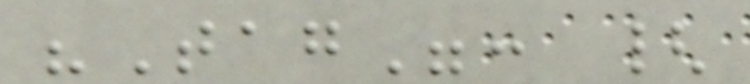"Tag": {
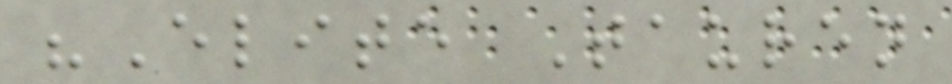"Elite Tauren
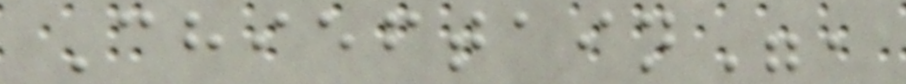Chieftain",
